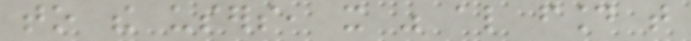to the users, it was also found that
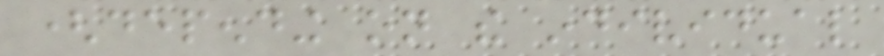(depending on the individual
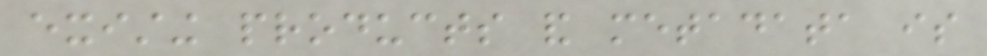existing products and metadata is
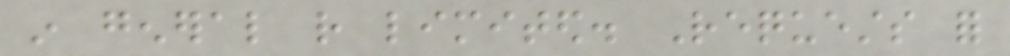in general rather limited. Requests for
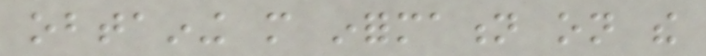obtaining more information on the
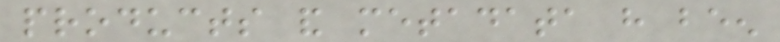products and metadata have been
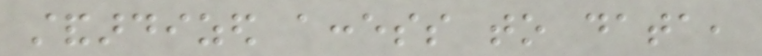standardized access to data,
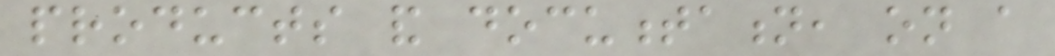products and documentation, on a
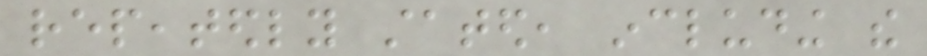repeatedly stated, including the
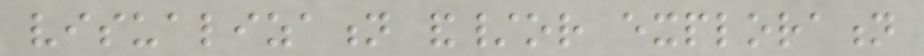visualization and/or exploration
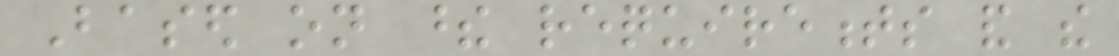Based on these requirements and the
